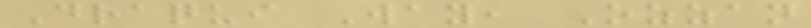Draqui Way, Ozzan
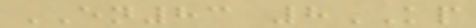EN83 8KP
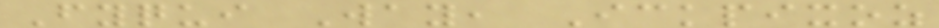Fyqui Way, Ickpixoz
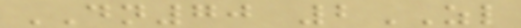DN70 2ZL
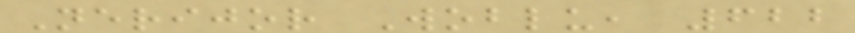Nerijor Woblu, 622
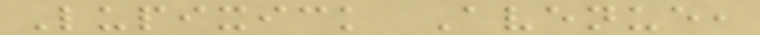Lupixick Avenue,
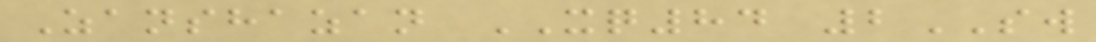Zanshazan XQ84 2SW
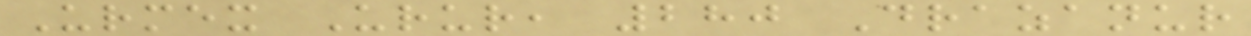Urmex Urur, 280 Drazanur
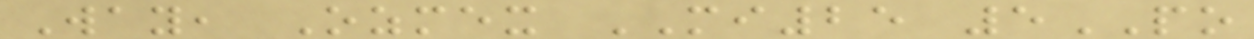Way, Ozmex MI25 5PO
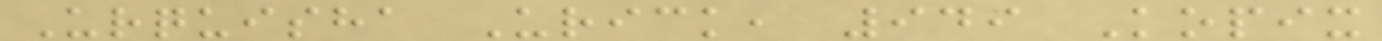Urquisha Urick, 949 Kopix
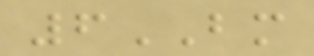6BM
